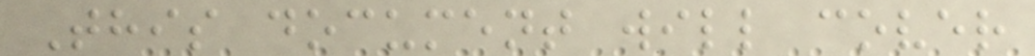This document will cover
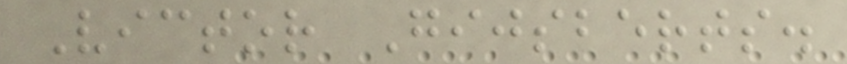Victor Gijsberts.
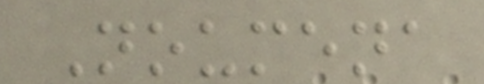Noumena
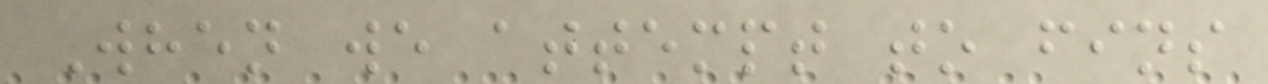When we attempt to fins
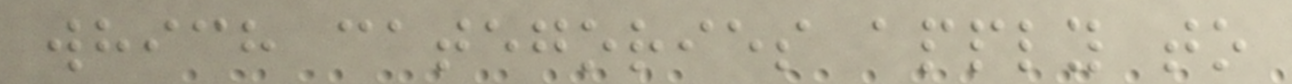which categories apply to
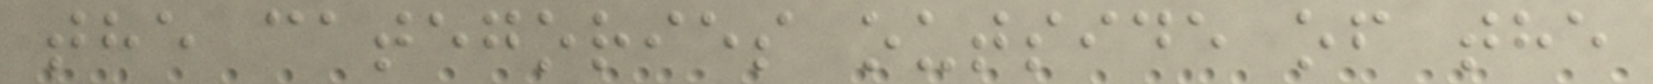the categories outside of the
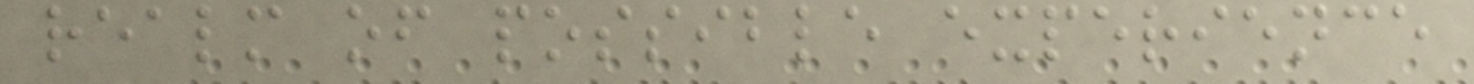realm of possible experience
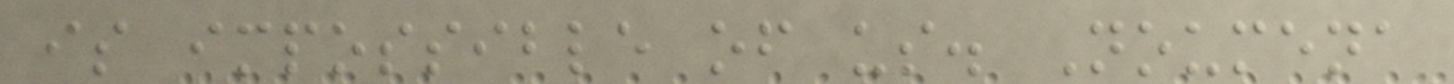is impossible of us. Noumena
